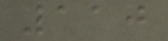110
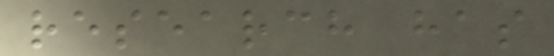research has
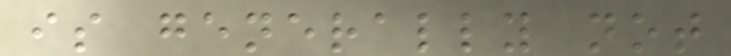is generally not
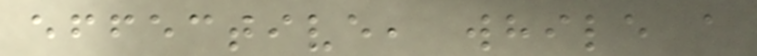effective, while a
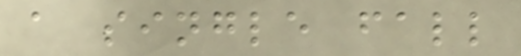a single fall
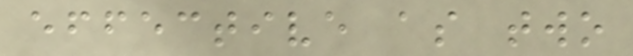effective as two
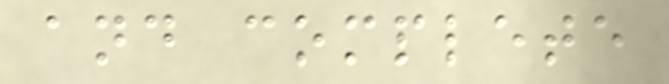and complete
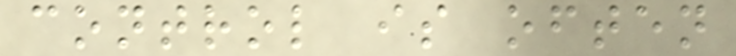control is often
